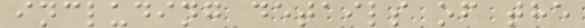including details of the
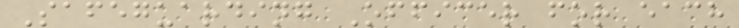Safeguarding Officer for each
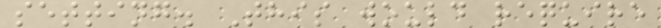setting. This would require
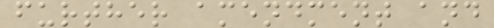further amendment and
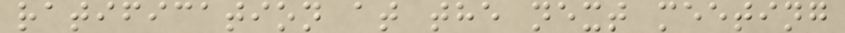ratification at the next meeting
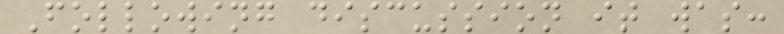Following discussion it was:
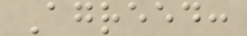Agreed:
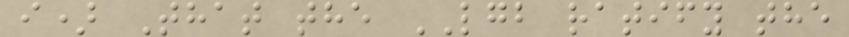i) That the LGB ratify the
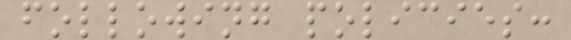following policies:
